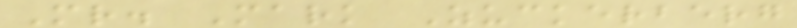Mr. Mark Zuckerberg
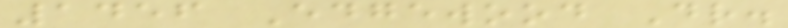1456 Edgewood Dr.
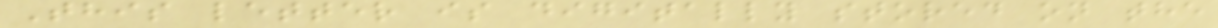This letter is digitally stored on the
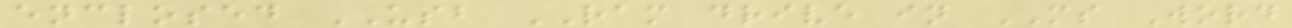enclosed USB RAM drive in MS Word
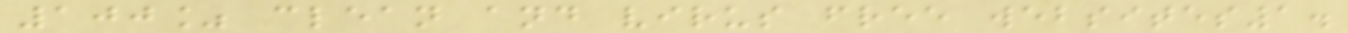100% clean and virus free websites1.
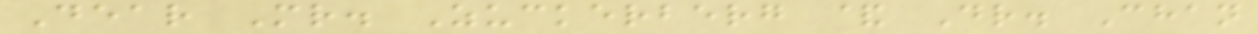Dear Mr. Zuckerberg & Dr. Chan
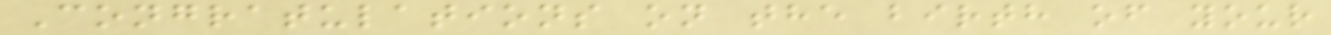Congratulations on the birth of your
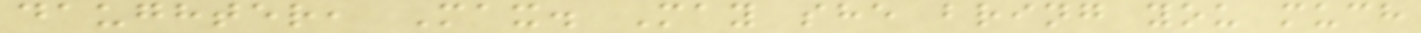daughter, Max. May she bring you much
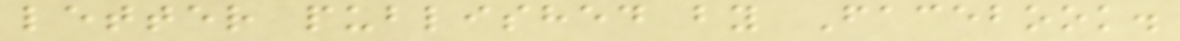letter published by Facebook.
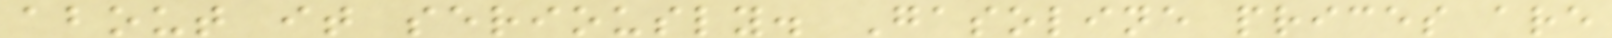about it seriously. Gasoline prices are
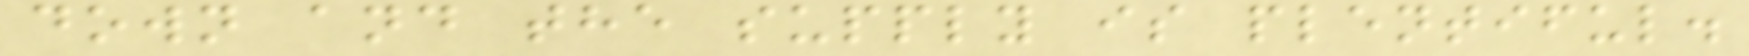down and the supply is plentiful.
